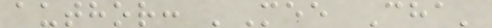author: 'Mee Cha'
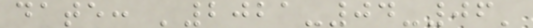date: '2021-04-06'
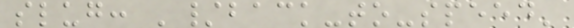slug: '/back-to-speed'
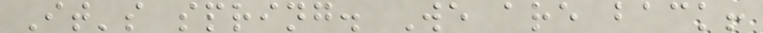It's spring. We are back!
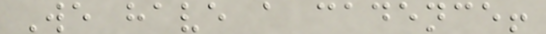We have a cadence!
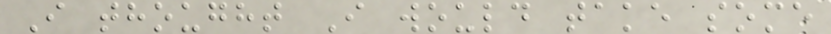I thought I would take some
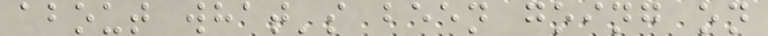about what's been going on
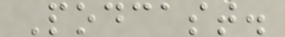Podcast.
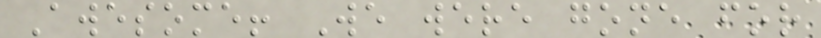Awesome! We were gone for
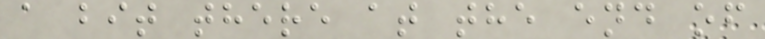a bit there at the end of
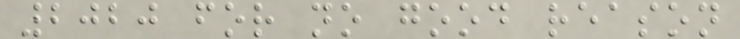2020 for no good reason
